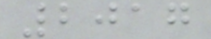2017
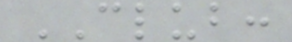CLUB:
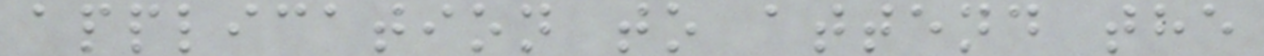application to attend the
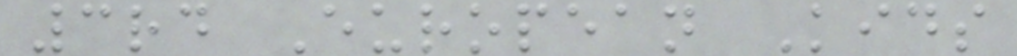3rd European Kids
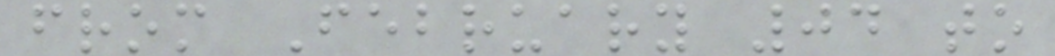from February 04 to
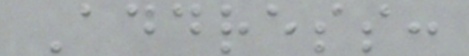Address:
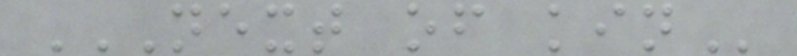NEXT OF KIN
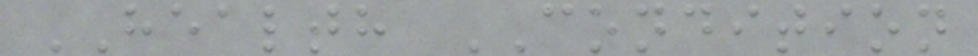HEALTH CONDITION
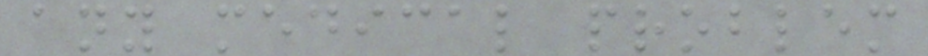any medical problem
